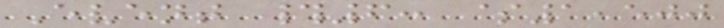Event #6: $1,500
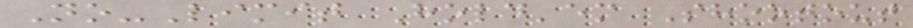No-Limit Hold'em Shootout
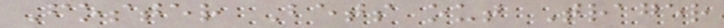Foster Bets out Trager
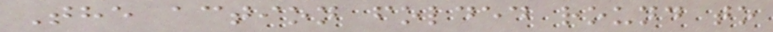The action folded round to
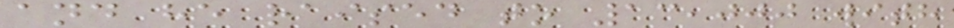and he raised to 13,000 with
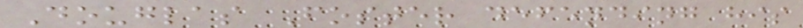Douglas Foster defending his
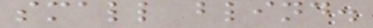small blind.
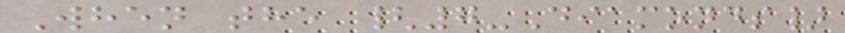When the {7-Diamonds}
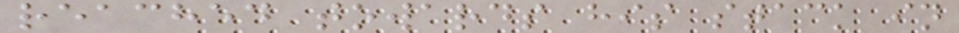reached towards his stack in
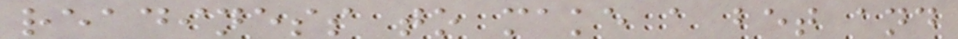readiness to make a bet and
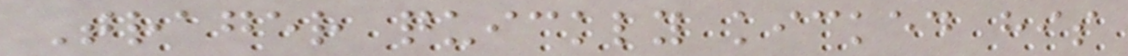Trager quickly kicked his
